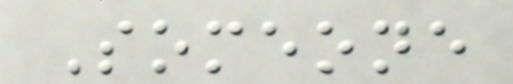Someone
